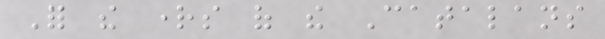For the rights of the Catalans
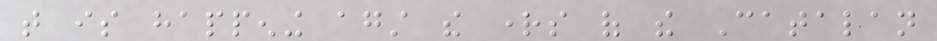that is happening against the rights of the Catalan
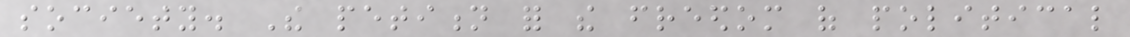society. The petition for the freedom of political
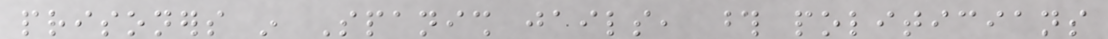prisoners in Spanish jails, those politicians
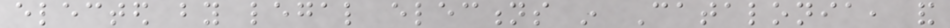elected by legal elections in Catalonia, and
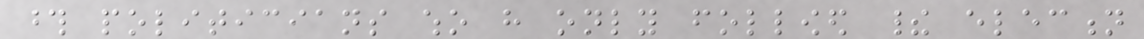those politicians who have only followed their election
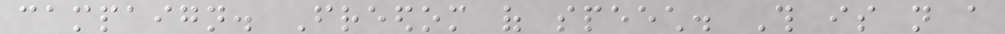campaign. Freedom of speech. This is not a
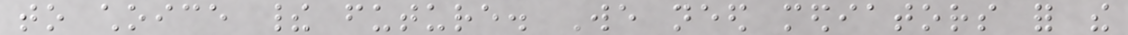to choice their future. We need mediators for the
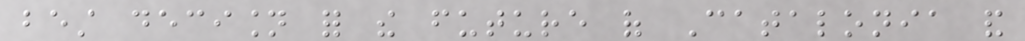best decision for the future of Catalonia and
